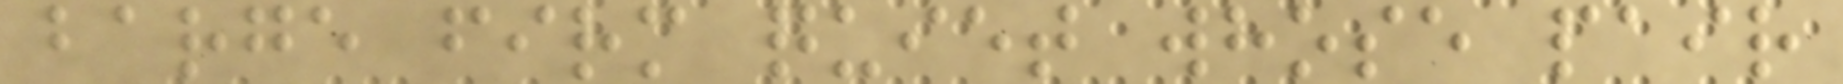barge firm quiet whose pair
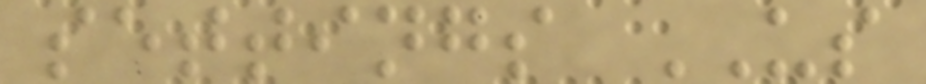settings US
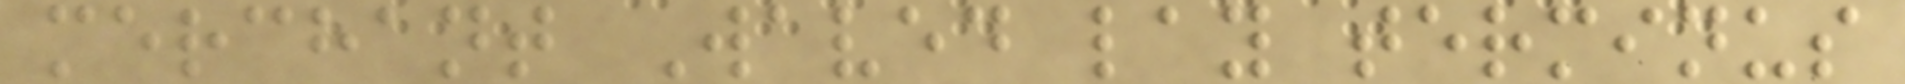merchant Waved lay terminus
